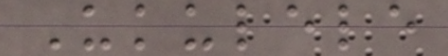Ukulele
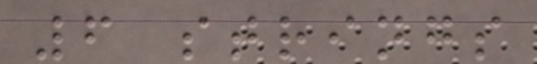6 strings
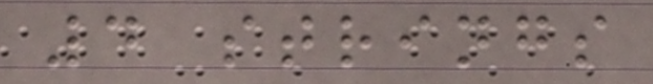4 strings
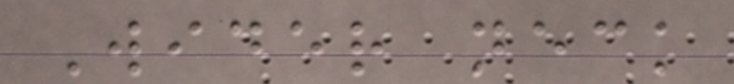Wider neck
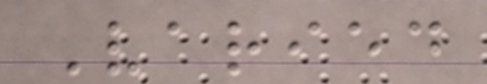Varied
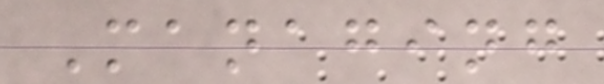Managing
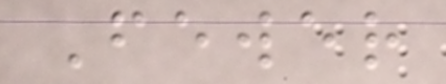Fewer
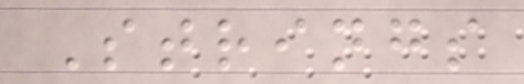Strings
